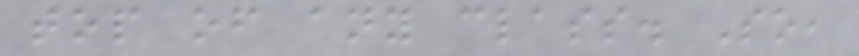top of any class. So,
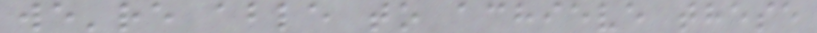we're able to achieve these
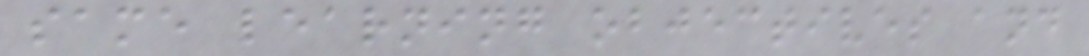same learning objectives and
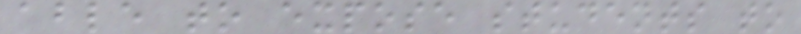able to expose students to
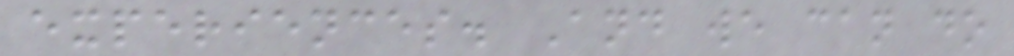experiences. And we can do
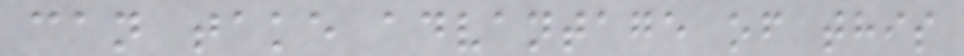can take advantage of this
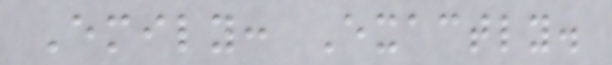Emily: Exactly.
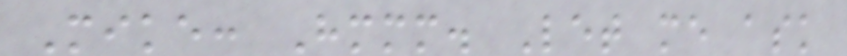Mike: Hmmm. Let me ask
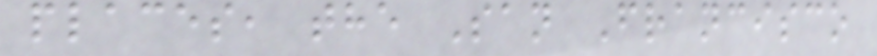places, the San Francisco
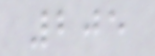205
